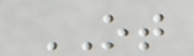OT
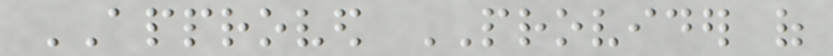APPROVED PROVIDER of
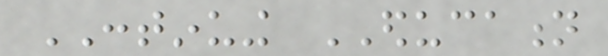CONTINUING EDUCATION
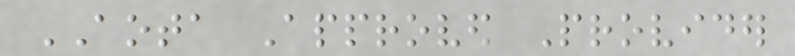AOTA Approved Provider
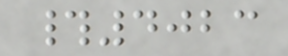#4023
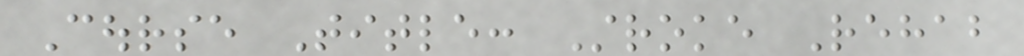Course Title: Stroke Rehab
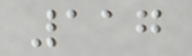117
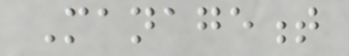Management
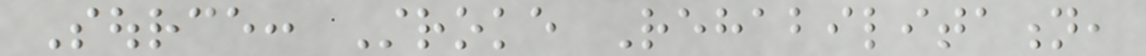Source: Stroke Rehabilitation,
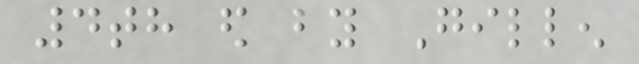4th ed by Gillen
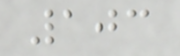103
